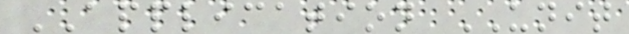APPLICATION UNIT
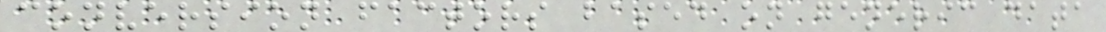conversion factors based on generic data
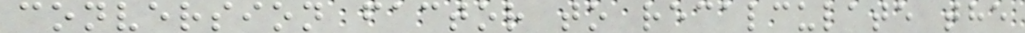conversion factor to recalculate the
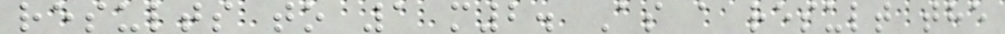results to 1 m2. As a result the
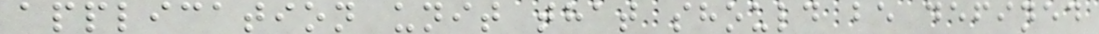application unit that should be defined
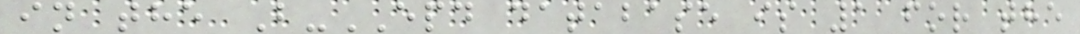in the B-EPD database is 1 for the
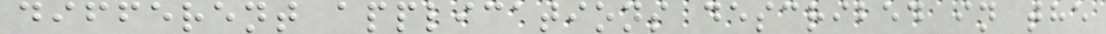different applications described in the
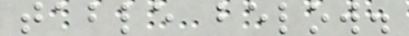table below.
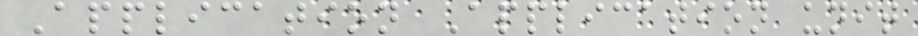Application Application unit
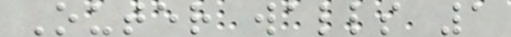Outer walls 1
